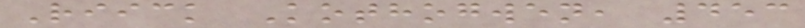Riick Kothogwen, 453
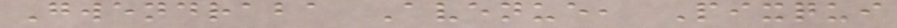Gwendraba Avenue, Pixqui
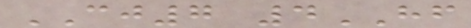CJ7 4HF
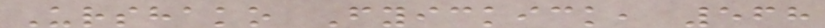Urshako Fyickick, 568
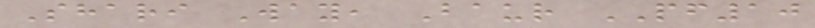Shari Way, Baur PF10
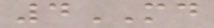4MD
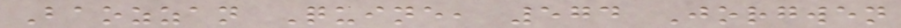Baozzan Quine, 574 Jorgwen
